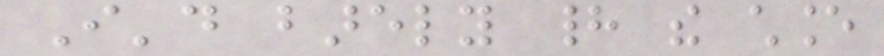I'd barely had the chance
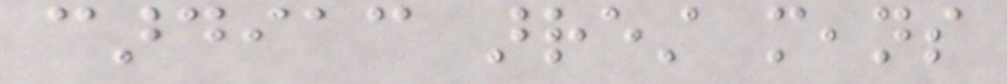cardiac arrest means
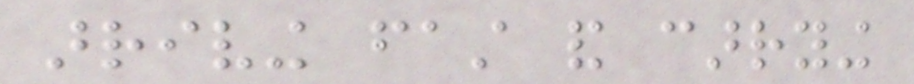arriving fast and carrying
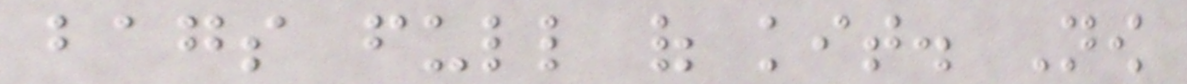bags full of kit. Now
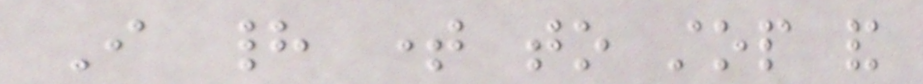I had time to stop and
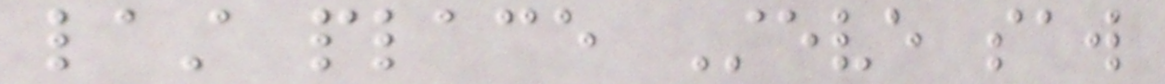last place Steve saw
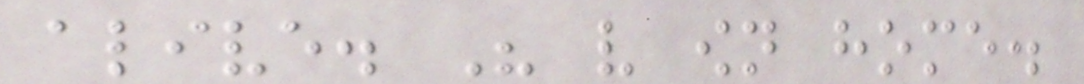alive. His very own home.
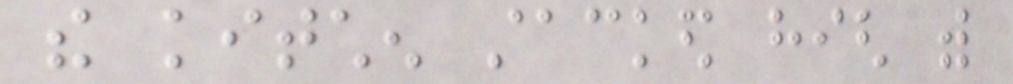the kitchen stacked high with
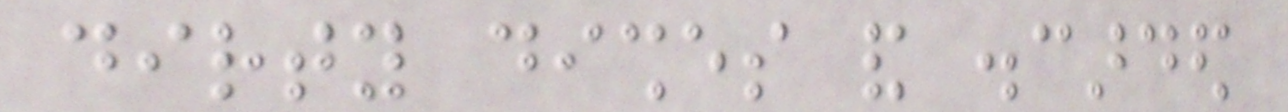dirty dishes and discarded
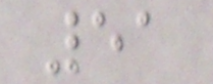51
